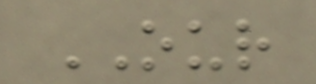OUR
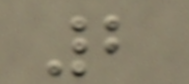2
